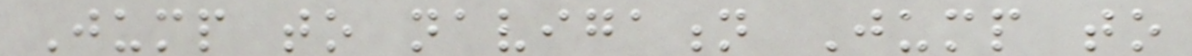Jump to navigation Jump to
